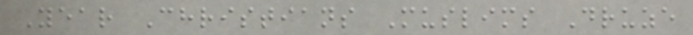Year Christians Muslims Druze
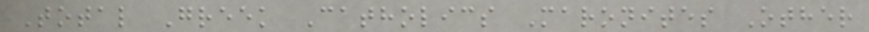Total Greek Catholics Maronites Other
